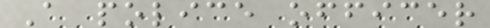A police officer
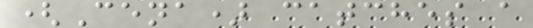(Cena) catches a
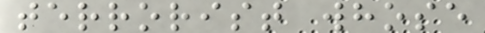terrorist whose
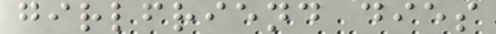girlfriend dies
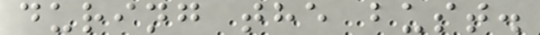during the bust.
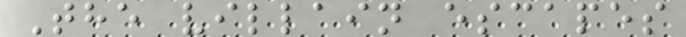The villain escapes
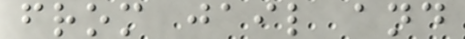from jail and
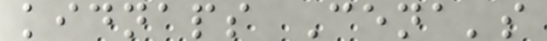kidnaps Cena's
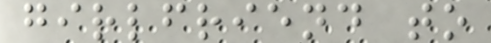girlfriend to
